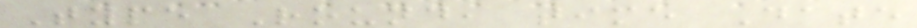Type Round, time Date
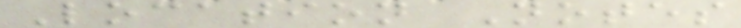Location Notes
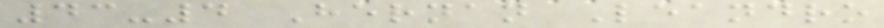43-4 Hernan Leandro
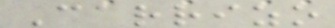Carrizo
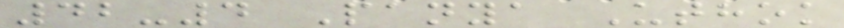42-4 Panya Uthok
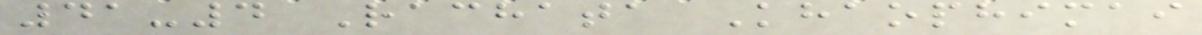41-4 Rachata Khaophimai
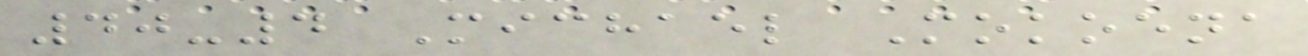40-4 Michael Mokoena
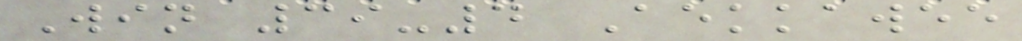Win 39-4 Aekkawee
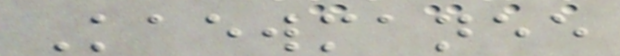Kaewmanee
